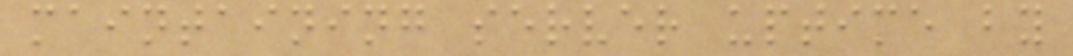maintaining server uptime by
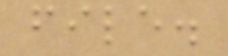file.
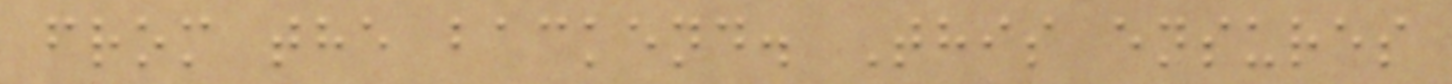from the backend. This ensures
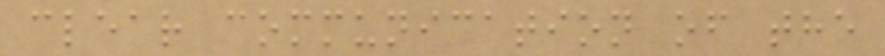clear communication of the
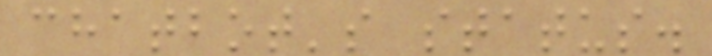chatbot's status.
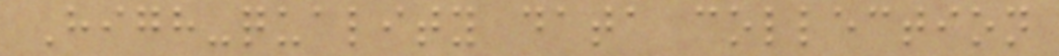High-quality data collection
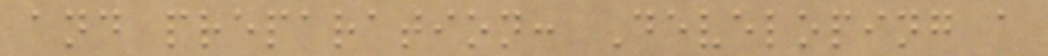and preparation: Developing a
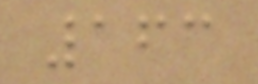163
